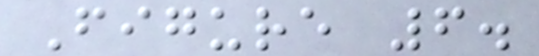Figure 6.
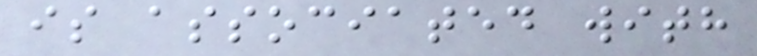is associated with
